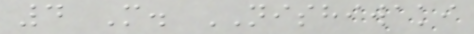4 M. NISHIWAKI
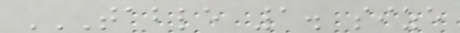TABLE 1. SIZE
